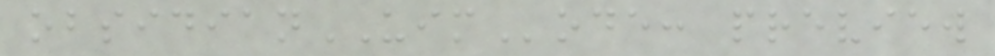obsidianUIMode: preview
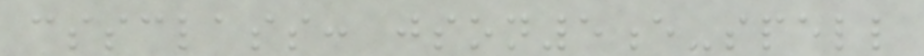cssclass: json5e-spell
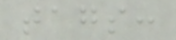tags:
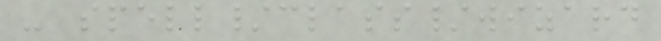- spell/class/wizard
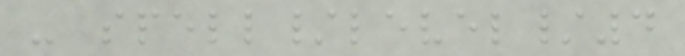- spell/level/4
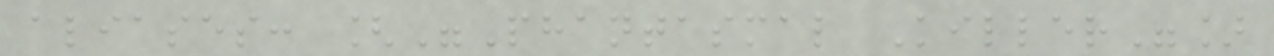aliases: ["Phantasmal Killer"]
